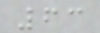63
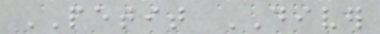PETIT DIVER
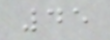45
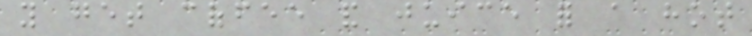you get coffee and juice for a hot
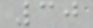30
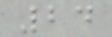24
